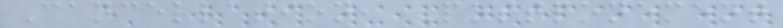Cancellation, Postponement
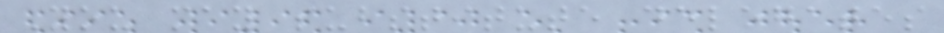You may substitute delegates
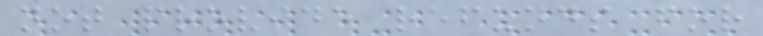not provide refunds for
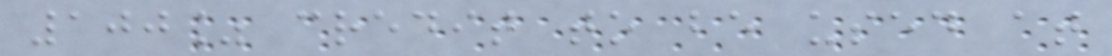100% credit to be used at
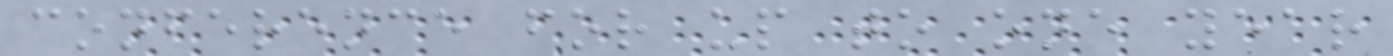conference for up to one year
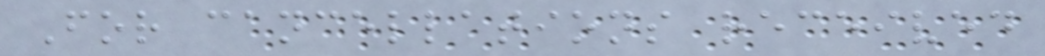For cancellations received
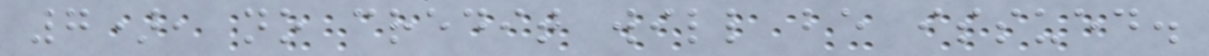7), no credit will be issued.
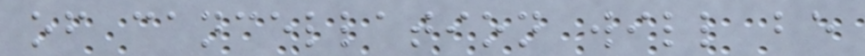of cancellation will be
